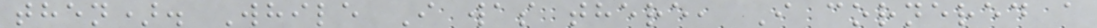then). While I was there, I cornered a
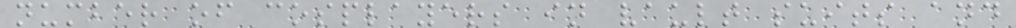number of cosplayers in vault suits and
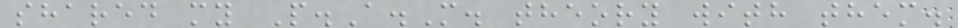shared my P.A.M. theory with them.
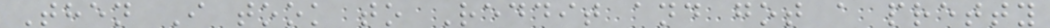Then I took to Reddit and got a pretty
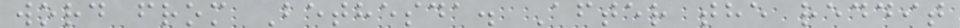word from Bethesda. After the reddit
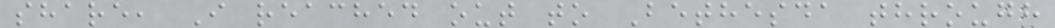share, I reached out to Bethesda through
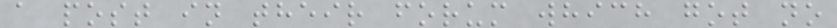a post in their forum which got no
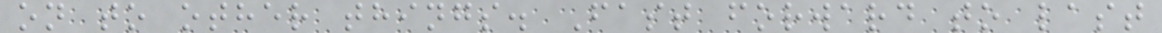on to other things. Fast forward to last
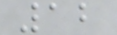12
